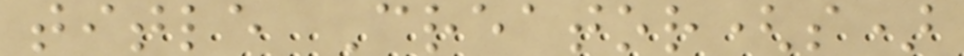title Creator(s)
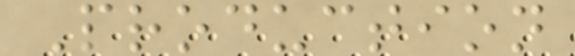Production
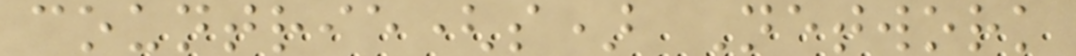countrie(s) Network
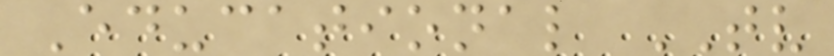Educational TV
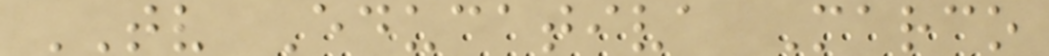TV Educativa Marco
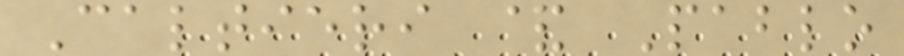Caltieri & Pablo
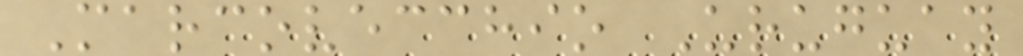Marcovecchio Uruguay
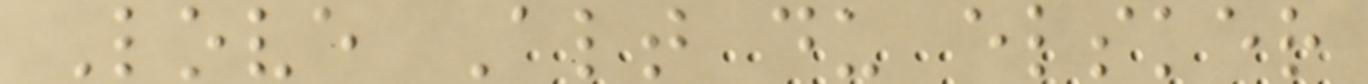Love Alt du elsker
